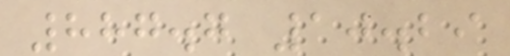887.7 10.29
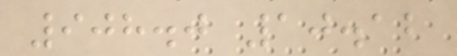908.0 10.12
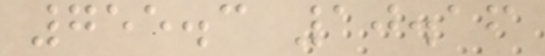755.3 10.16
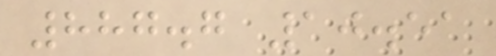887.7 10.51
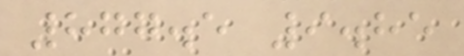877.5 9.85
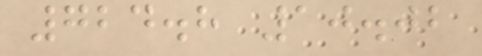724.8 10.02
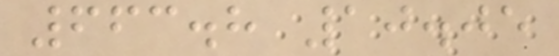663.8 10.05
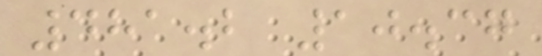481.2 10.37
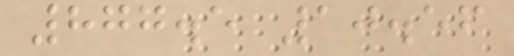877.5 10.56
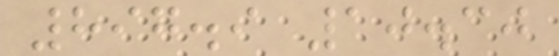897.9 10.30
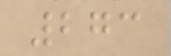273
